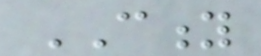CITY
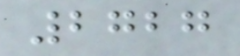2727
